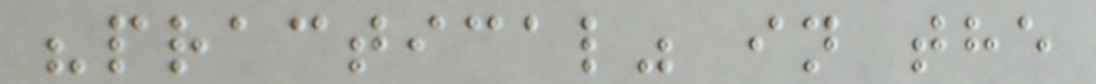"practical" in the
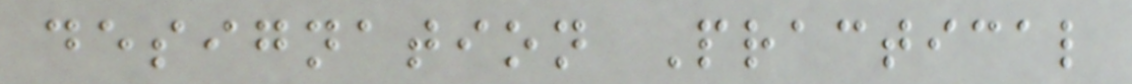designation Practical
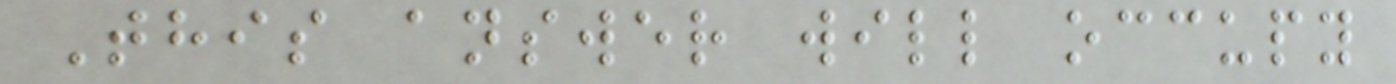This answer will occupy
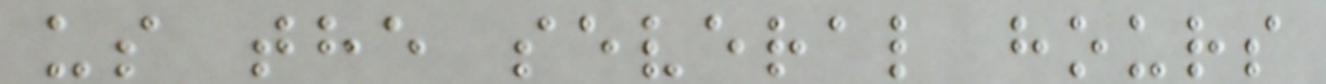us the several hours
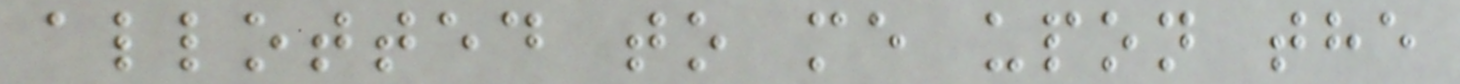allotted to me upon the
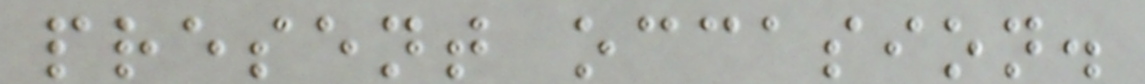present occasion.
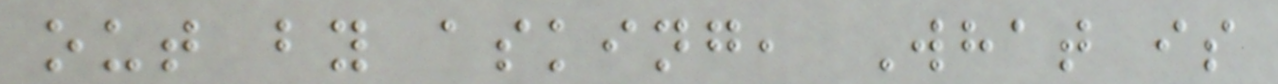out by asking, What is
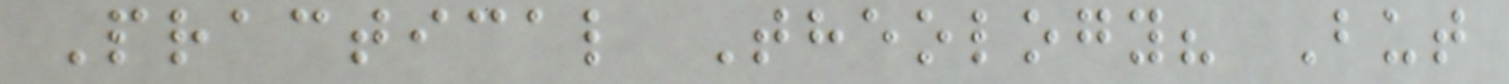Practical Theology? But
